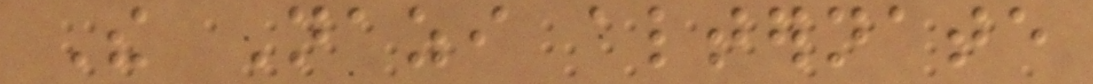The Nazi alternate
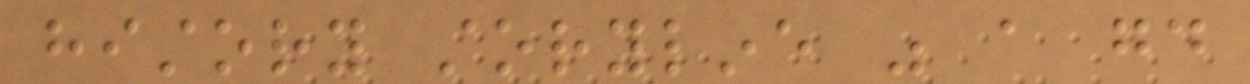history storyline was a good
